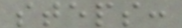steps:
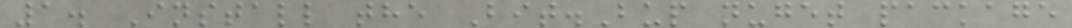1. Install the Bit.Bup nuget package
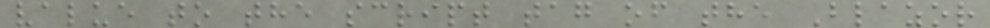value to the script tag of the Blazor
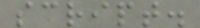script.
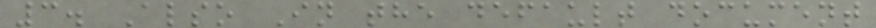3. Also In the default document
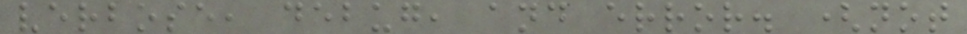verbose, debug, and error. (not
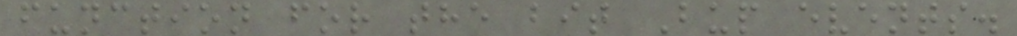function for the bit Bup events.
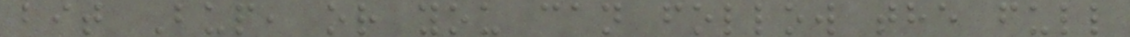bit Bup, or you can follow the full
